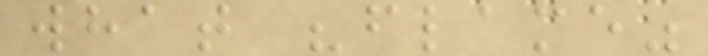what "flame"
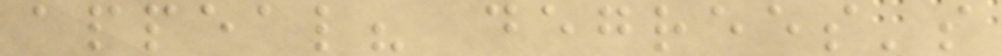appeal? degrees's
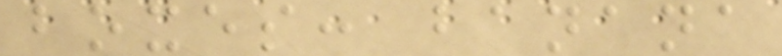boxes: banana
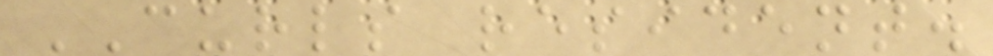CURLS resident.
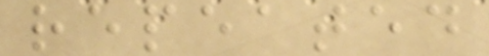repeated
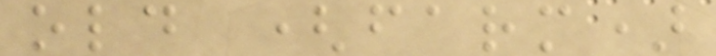old (farm)
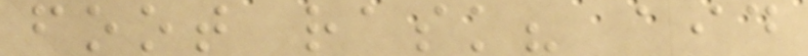foot rask? aid
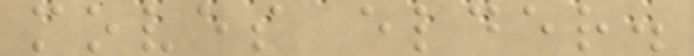moves elder.
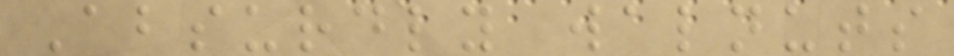Absurdly walnuts
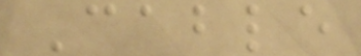Cable
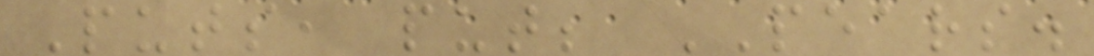Puts, put; PEARS.
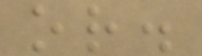or.
